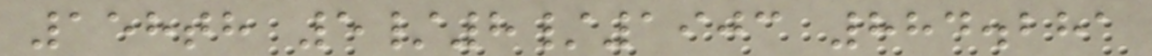158th 5/8/1903 884.281
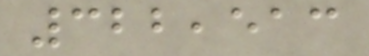322,513
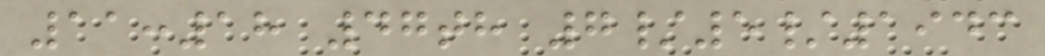11:18 47th 7/5/1943
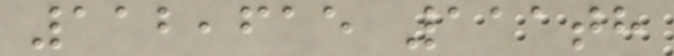112,615 111th
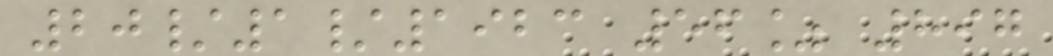20/1/1923 56% 897
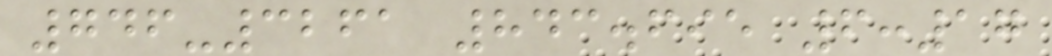746-3261 843.695 6:17
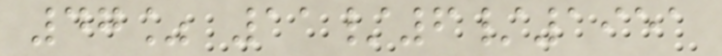47% 11/6/1951
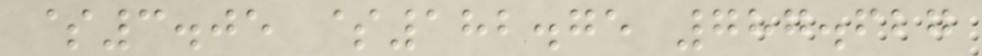$3.05 $182.75 787.627
